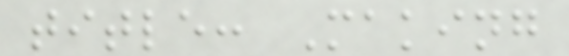title: Making
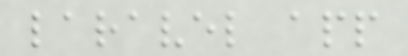laravel app
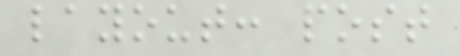layout: post
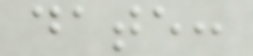date:
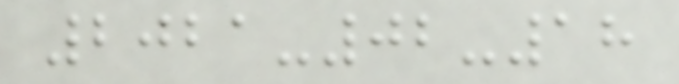2021-02-18
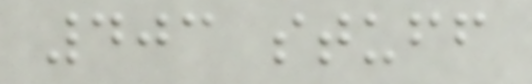403 stuff
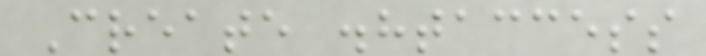Create .htaccess
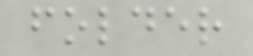folder
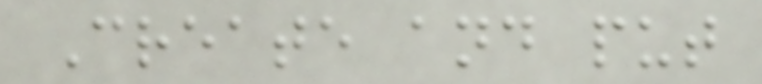Create and put
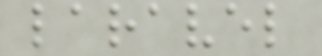laravel
